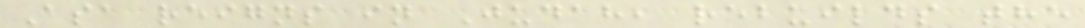Asa reigns in Judah, rebuilds the
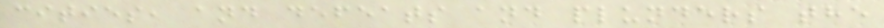cities, and defeats and plunders the
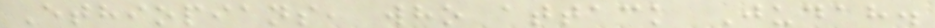Ethiopians, who attack Judah.
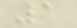1
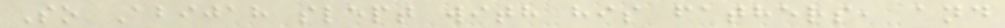So Abijah slept with his fathers, and
